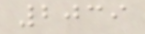2039
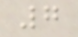7
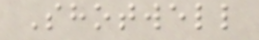Shotwell
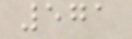571
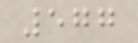577
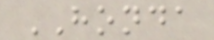HONDA
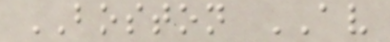BOSTON AV
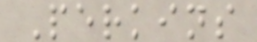Perkins
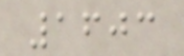1603
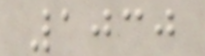1030
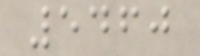5460
